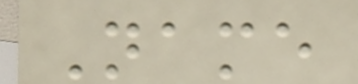Name
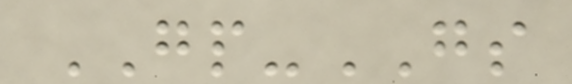GP-GS
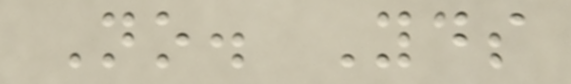No. Yds
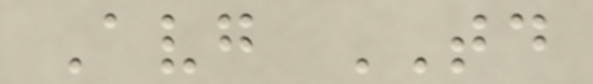Avg TD
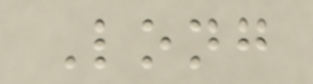Long
